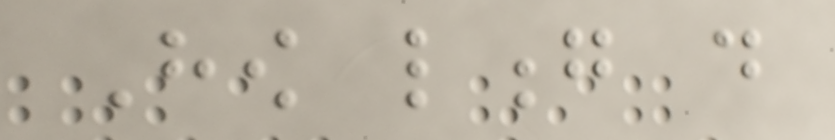How long do
